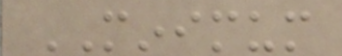MINIMUM
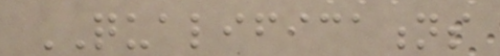QUALIFICATIONS
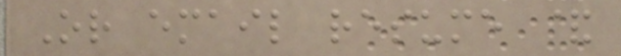Or email resume &
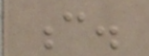c.
